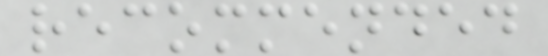recommended
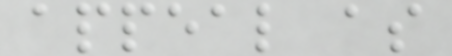appeal as
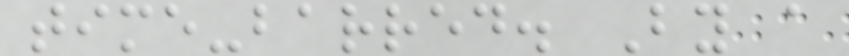time-barred. By a
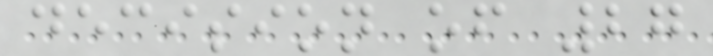decision of 27
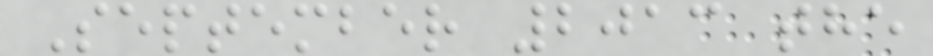September 2013 the
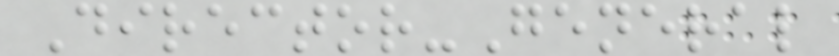Director-General
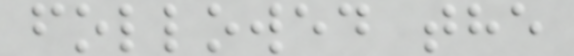followed the
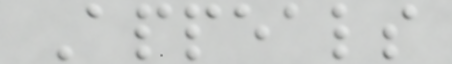Appeals
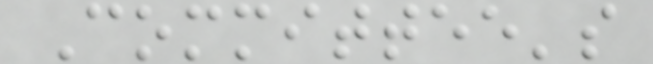Committee's
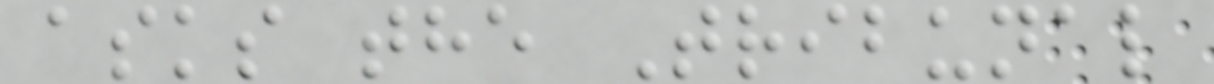asks the Tribunal
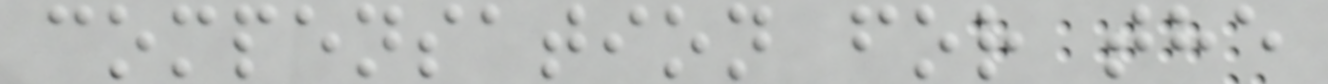compensation for the
